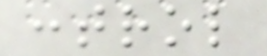control
